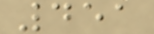451
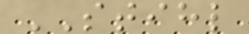STIHL
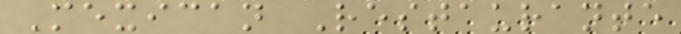Mexican Restaurante
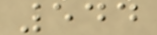544
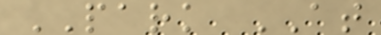PARK AT
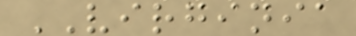VIRGINIA
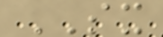SX
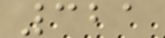321
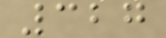327
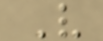V
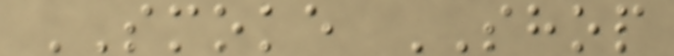SMOKE SHOP
